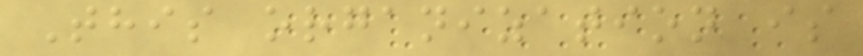This organization is
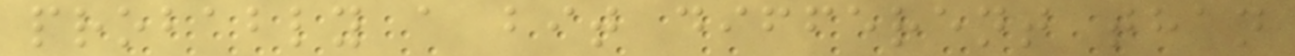probably a bit different than
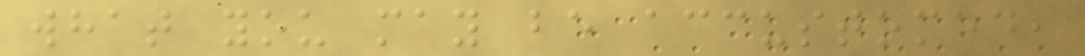what you may be accustomed,
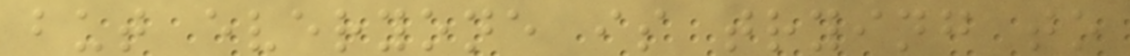but everyone is trying to
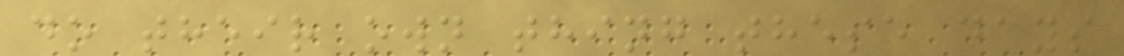do their own thing these days
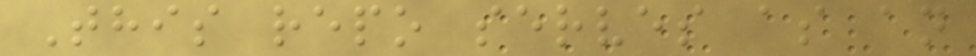This repo serves as an
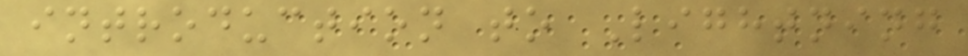introduction to Lightning
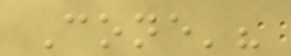Cone'?
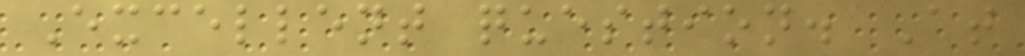Excellent question. At
